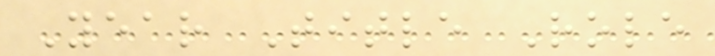Year Title Role
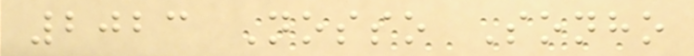2023 Nosso Sonho
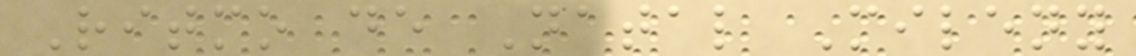Ritmo de Natal Mileny
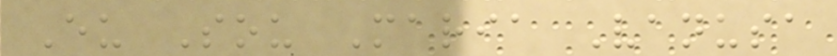Eu Sou Maria Vanusa
